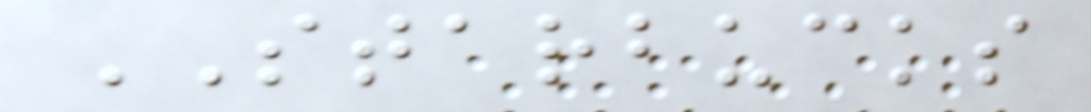STARBUCKS
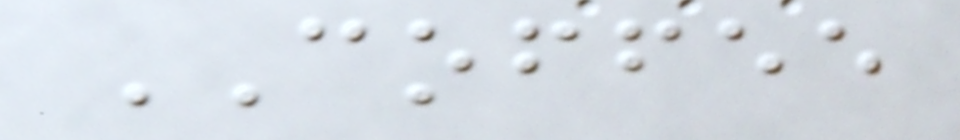COFFEE
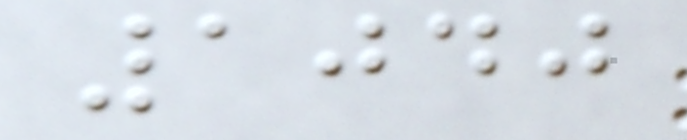1040
